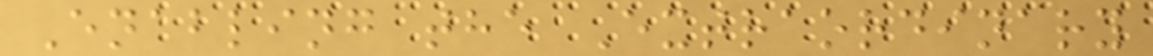Enabling the Extraordinary
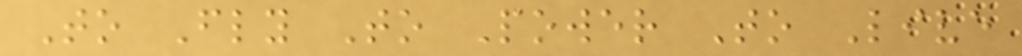To Fly To Power To Live
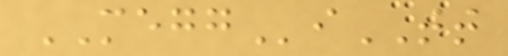MEGGiTT
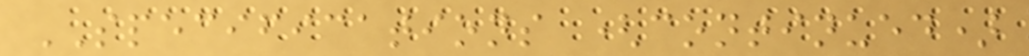SPECIFICATIONS (continued)
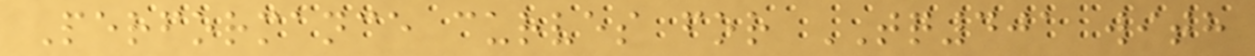Performance curves for TQ401 with
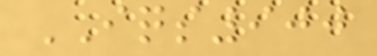IQS900
